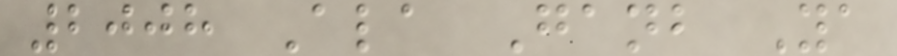2008 Ala Ganb Ya
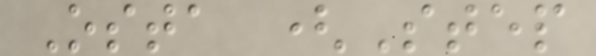Osta (Step
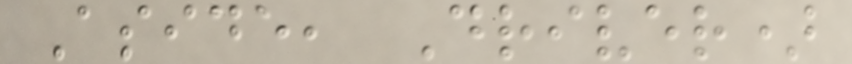Aside, Driver)
